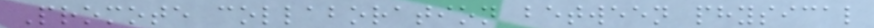Promote collaboration between physical
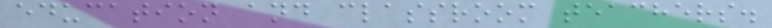education and classroom teachers.
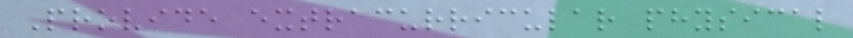Provide extracurricular physical
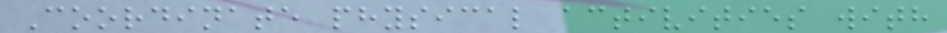Coordinate physical activities with
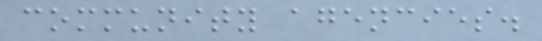community agencies.
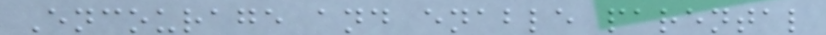Encourage and enable parental
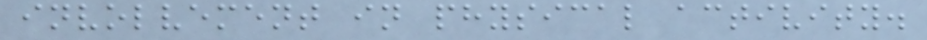involvement in physical activity.
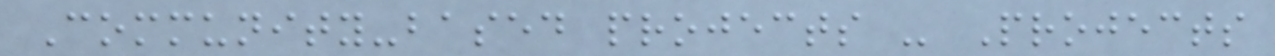Community-based projects - Projects
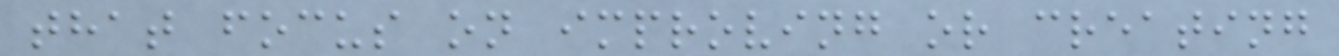that focus on improving or creating
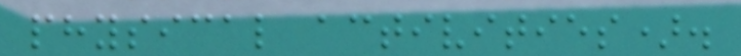physical activities).
